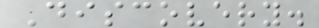Discovery.
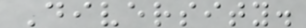Diversity.
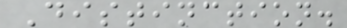Distinction.
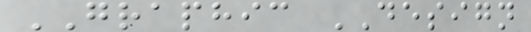GRAPHIC DESIGN
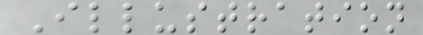Illustration
